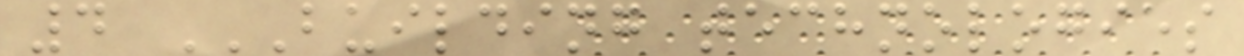4 BUILDING TECHNOLOGIES
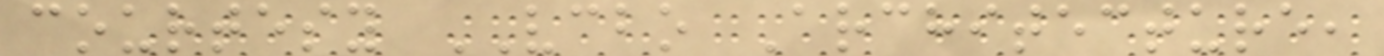courtesy VCBO Architecture,
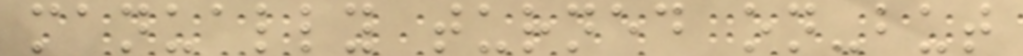manually turned on-but
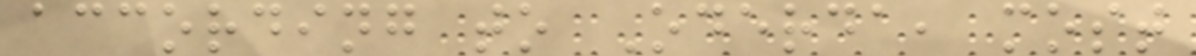according to Oderda, most
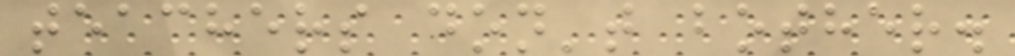teachers don't bother.
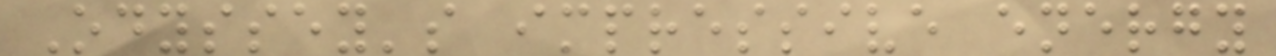Odyssey's impressive energy
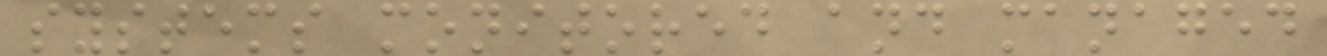systems monitored and managed
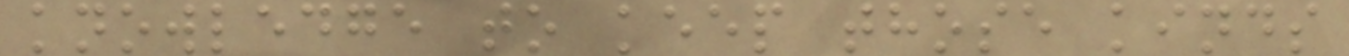knowledge to keep those kinds
